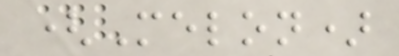(Melon)
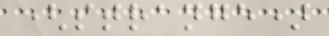(strange)
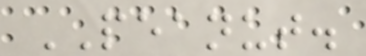PEANUT.
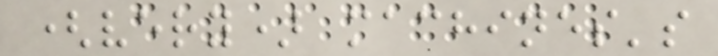(very) machines's
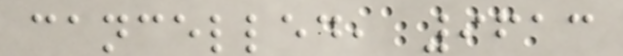cancelled, 9613
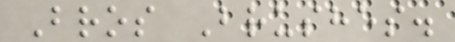Bros Brushes.
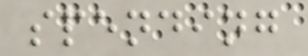spending
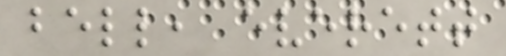bell, everett
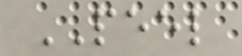PEEL
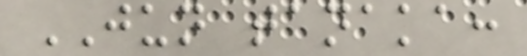JUN tanaka:
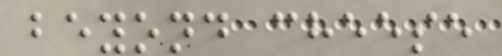beyond cheese
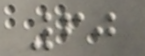60
